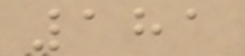181
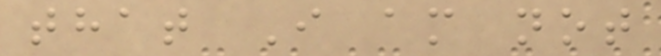that I am not
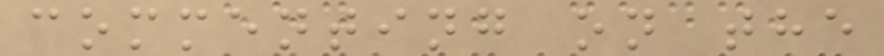commenting on the
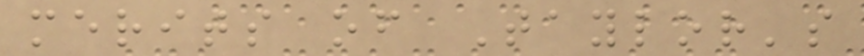merits of Taylor's
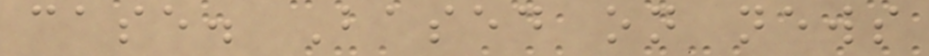case. Based on news
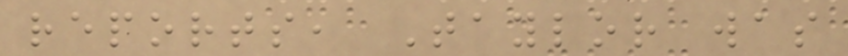reports, Taylor was
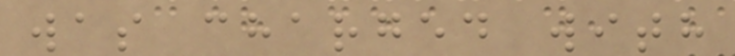was charged with
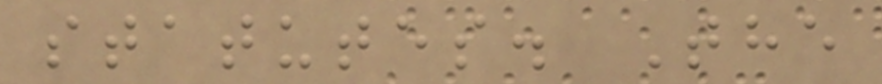statutes. The
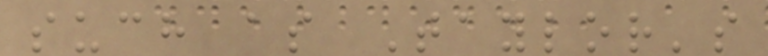such as Taylor's
